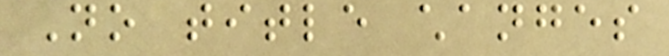No title changes
